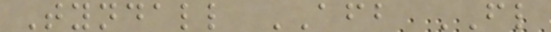Tyndall AFB FL
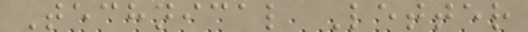Technical Letter
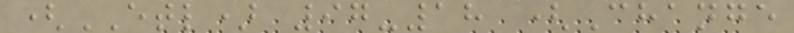(ETL) 97-18 (Change
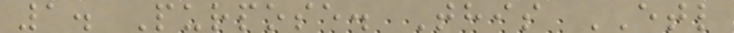1. Purpose. This ETL
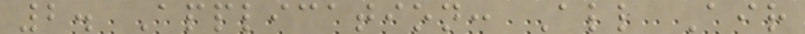2. Application: All Air
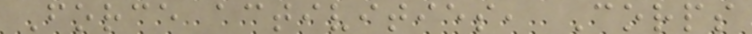Force activities, Corps
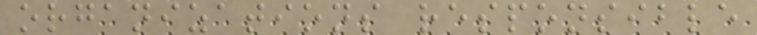organizations responsible
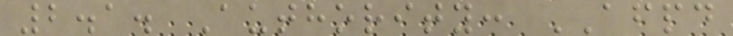2.1. Authority: AFPD
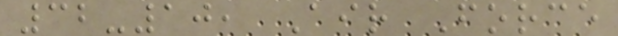32-10, Air Force
